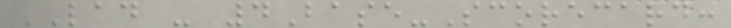LAD - 4Base-Scorecard:
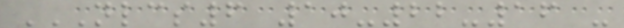NLCS6 10-22-16 -
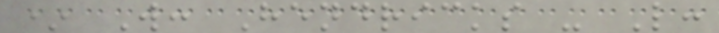* W: Hendricks - L:
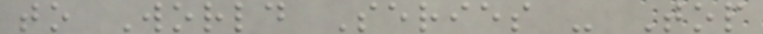to World Series - Top
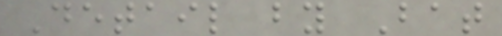Detail by Bat
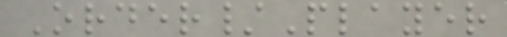Order/Player
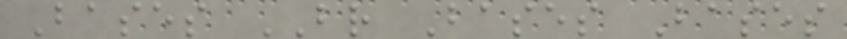Bases BR Bases Bases
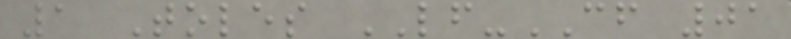1 Toles LF-CF 01
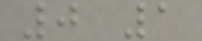0 1
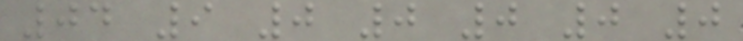04 9 0 0 0 0 0
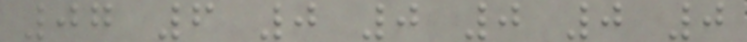07 6 0 0 0 0 0
